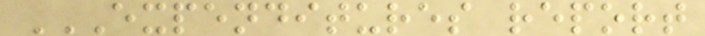EXPENDITURES REPORT
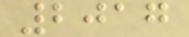2017
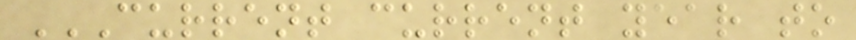CURRENT CURRENT YEAR TO
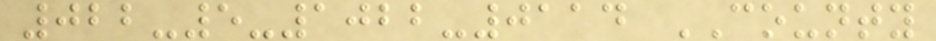022-5-1022-0114 COUNTY
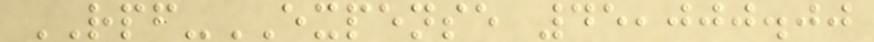RPF-EXPENSE 45,000.00
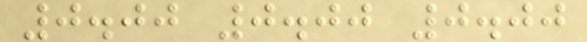0.00 0.00 0.00
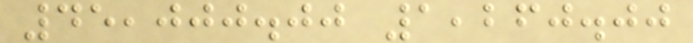45,000.00 1,260.00
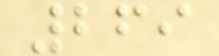269
